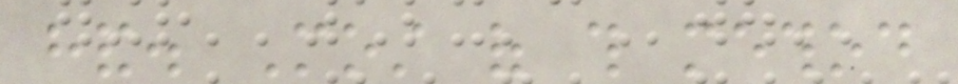hand. Most of this method
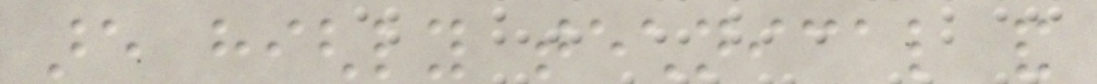are highly technical and
